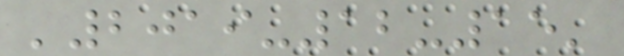'2019-12-15'
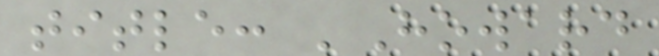title: 'Howard
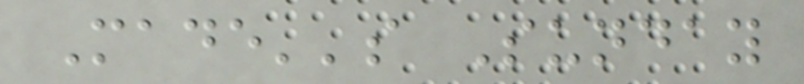Made''s Sunday
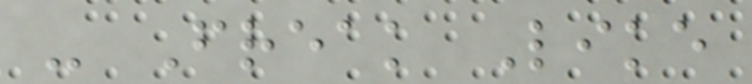- Freak Like
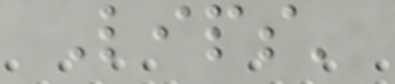Lips'
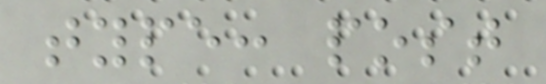type: post
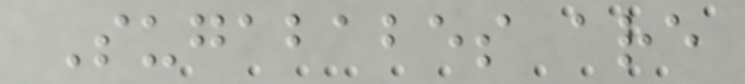Sugababes are
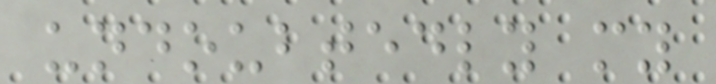undoubtedly my
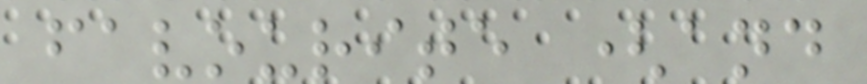favourite (and
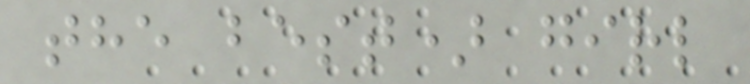the best) girl
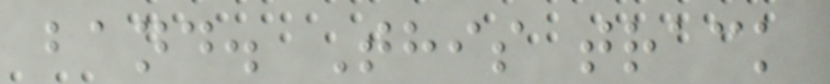band. This track
